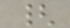{
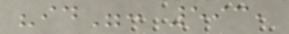"id": 593,
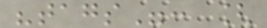"tags": [
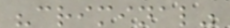"criminal"
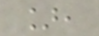],
